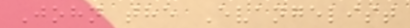John the Evangelist
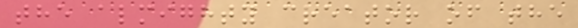the almighty creator of the
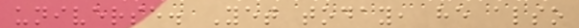universe. Yet today, he also
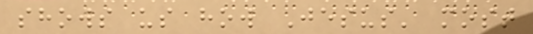shows us how Jesus' most
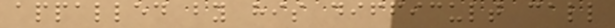appalled by his difficult call
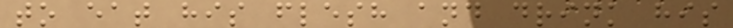to eat his flesh and drink his
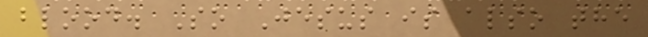blood. So Jesus is also the
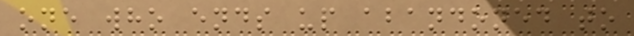one who ends up abandoned to
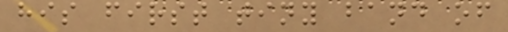his first tiny band of
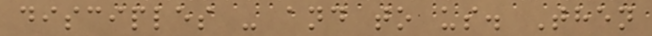disciples - and to us. Then
